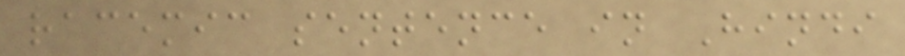racemic sentence in Hindi
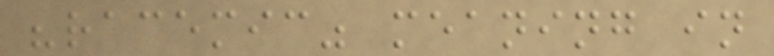"racemic" meaning in
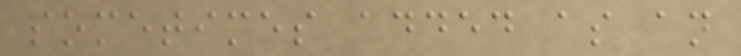sometimes added as an
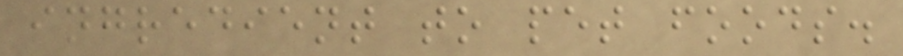ingredient to pet foods.
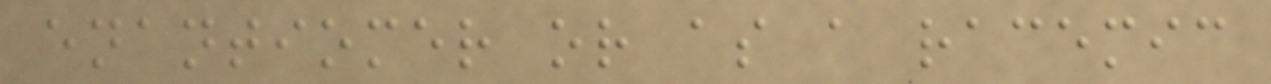enantiomer or as a racemic
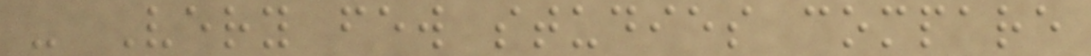- Very few studies compare
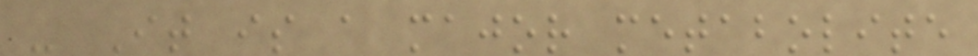- It is a major metabolite
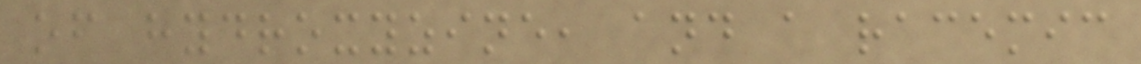of hydroxyzine, and a racemic
